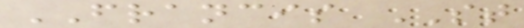FRANCIS ST
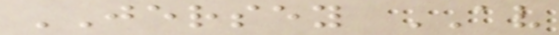JERSEY AV
